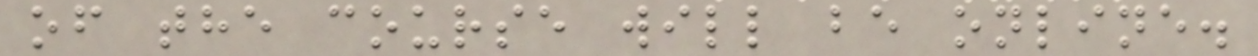of the course will be online.
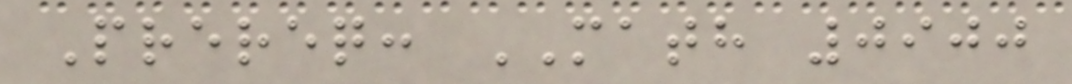Prereq: MATH 0900
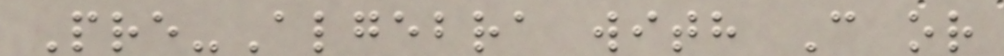Pre-Algebra with C or
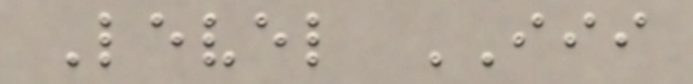Level III
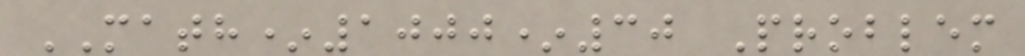MATH*1000*30 Problem
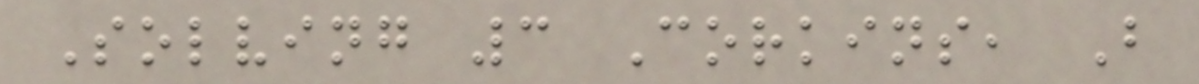Solving 3 Corkins, B
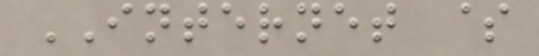INTERNET $
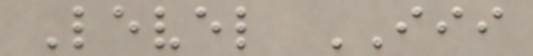Level III
